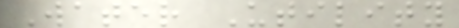Water Utility
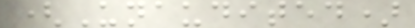(Unaudited)
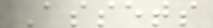Assets
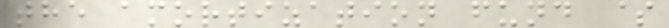the amortization fund $
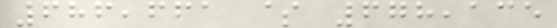686,661 $ 678,135
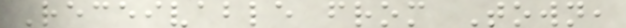Receivable from Town,
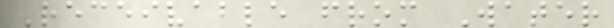Receivable from Water
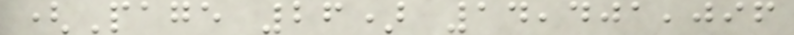(Page 26) 14,401,096
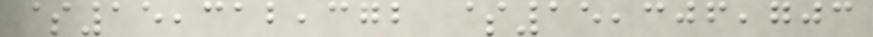$15,312,372 $15,306,703
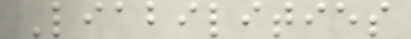Liabilities
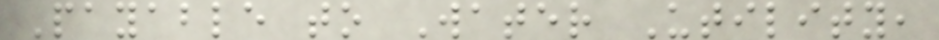Payable to Water Utility,
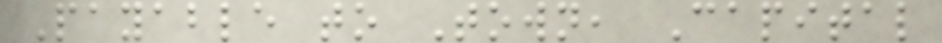Payable to Town, Capital
